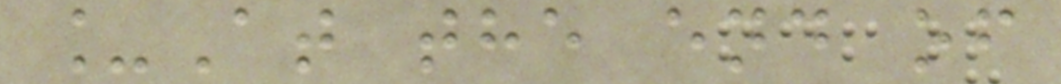_At the end of
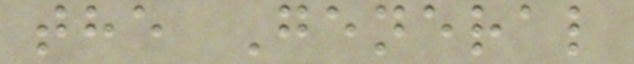the General
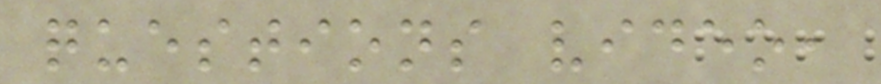questions video,
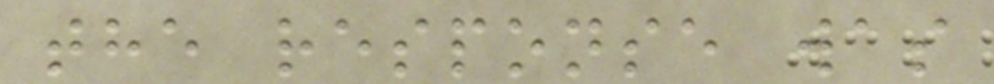the response was
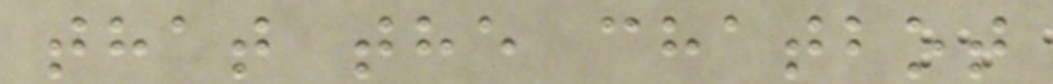that the chatbot
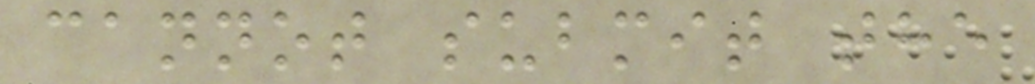cannot submit the
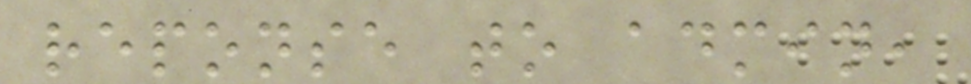reponse to admin,
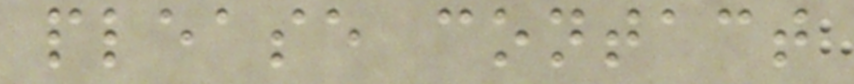please contact
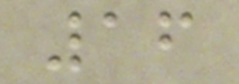16
